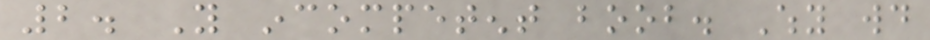2. You incompetent boob. Why would
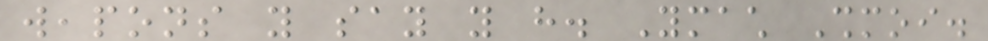weapons you say you have. Ymach Shmoi.
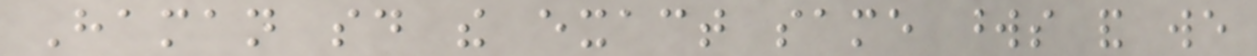Haman said the exact same words and we
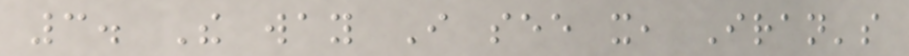3. The way I see it, Iran's
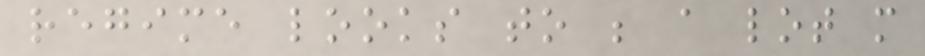regime looks to be a lot more
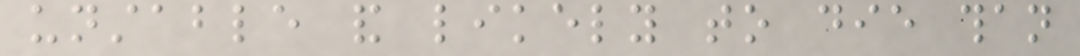unstable and likely to die than
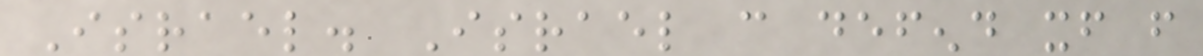Israel. Israel can defend itself from
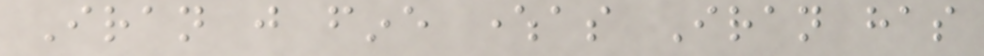Iran just fine whereas Iran has
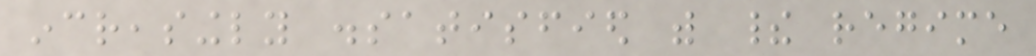increasingly dissatisfied with their regime
